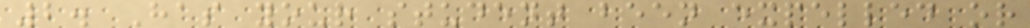2. Has your student been expelled or
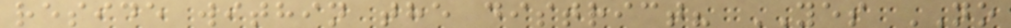reside within the district? YES NO
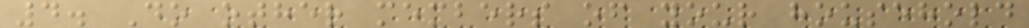4. Do other members of your household
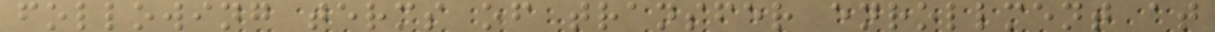following terms of transfer enrollment at
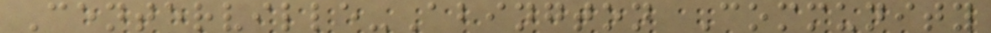Centerville-Abington Community
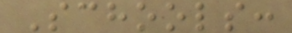Schools:
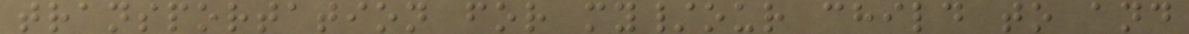transportation for my/our child to and
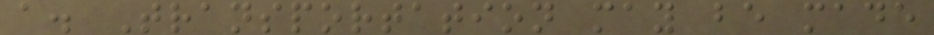a. Transportation may be made
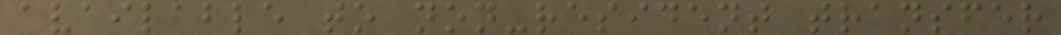available to non-resident transfer
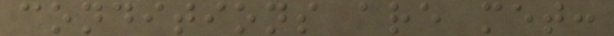conditions are met:
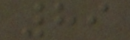89
